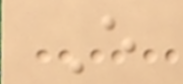E
